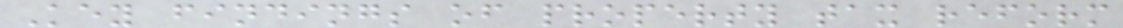Key findings of property tax reform
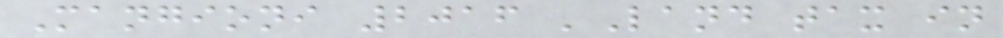Mangioni 2016 'Land tax in
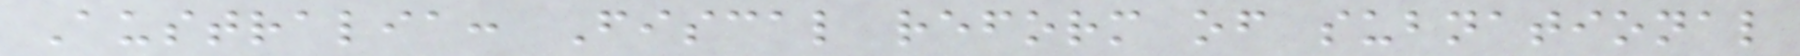Australia: Fiscal reform of subnational
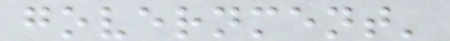government'
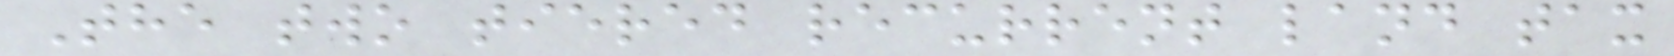The two tiered recurrent land tax
